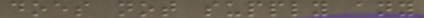does not supply any
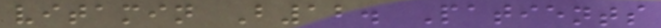vitamin B12. Patients
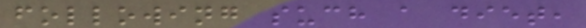following such a diet,
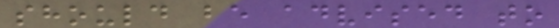should be advised to
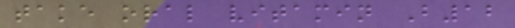take oral vitamin B12
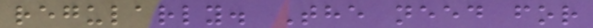regularly. The need for
